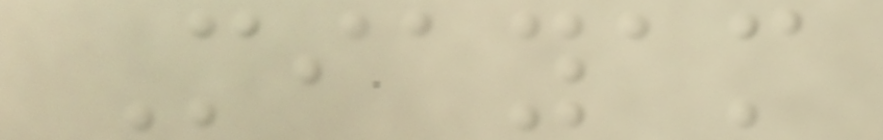Miayam
